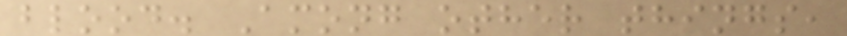blood. Among other things,
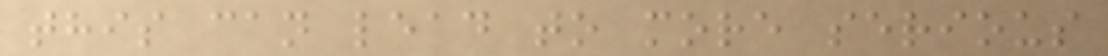this can lead to more serious
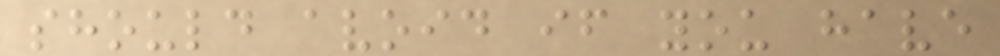should avoid if you have
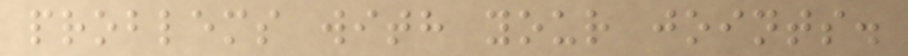problems with your joints.
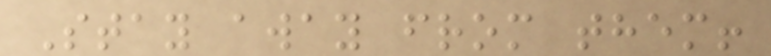Stay away from them!
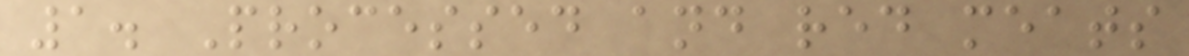1. Processed and red meats
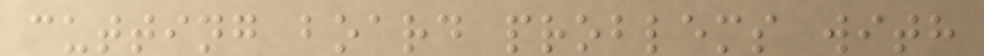cutting board problems with
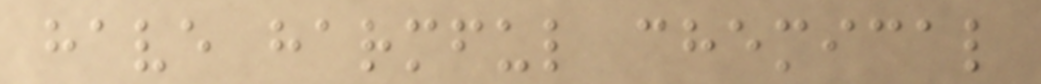have harmful chemical
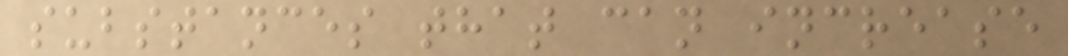substances that can increase
